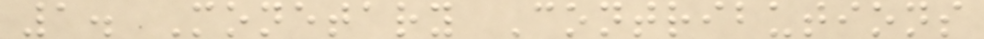1. Monetary Contributions
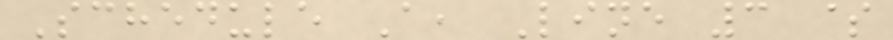Schedule A, Line 3 $
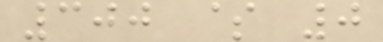300 $ 0
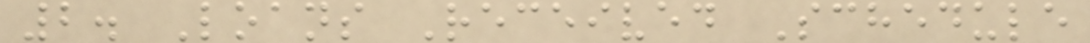2. Loans Received Schedule
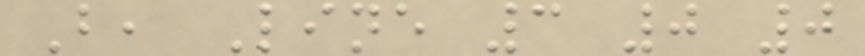B, Line 3 0 0
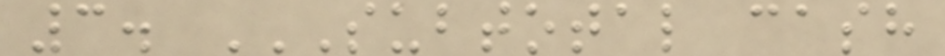3. SUBTOTAL CASH
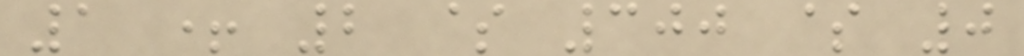1 + 2 $ 300 $ 0
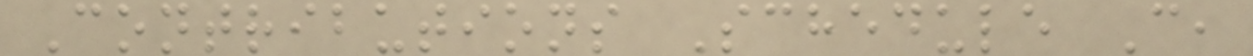Contributions Schedule C,
